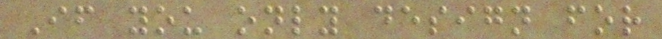If you only design for
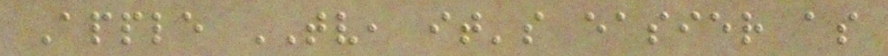Apple TV, it's easier as
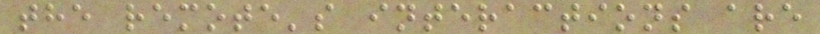the remote's interactions are
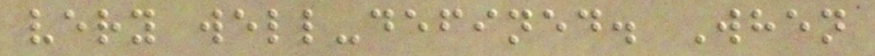very well-defined. When
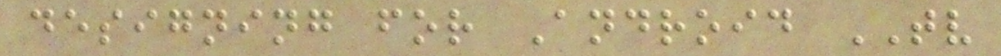designing for Android TV
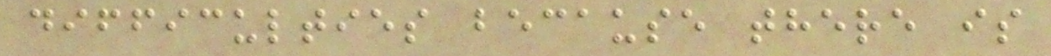difficulties because there is
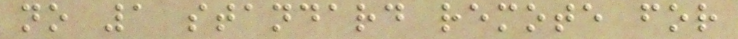no 1 standard remote for
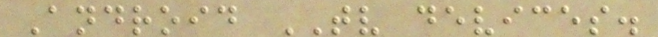Android TV devices.
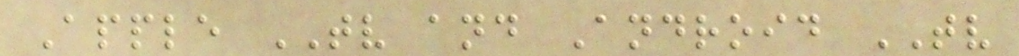Apple TV and Android TV
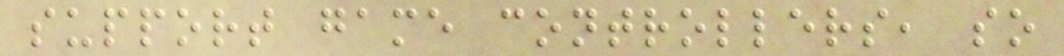support game controllers, so
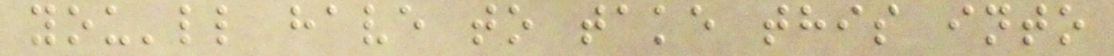you'll have to take this into
